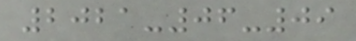2021-06-09
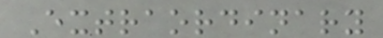Extraordinary
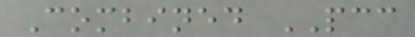Combined PCC
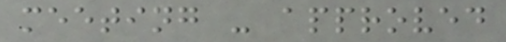meeting - approved
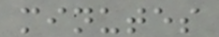minutes
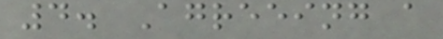4. Agreeing a
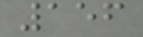156
